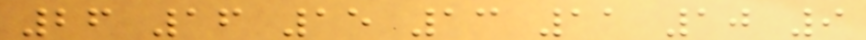26 16 15 13 11 10 9
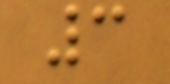3
